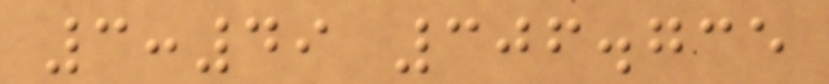3:49 306.735
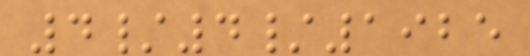4/4/1925
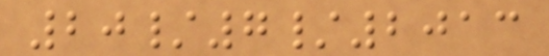20/7/2013
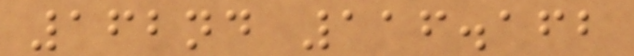162nd 116.162
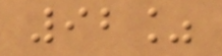92%
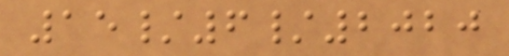15/6/2020
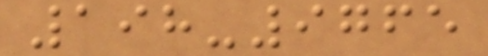198-9765
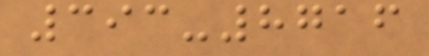393-8716
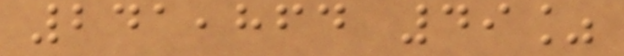241,864 49%
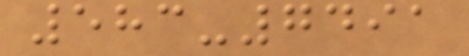583-7491
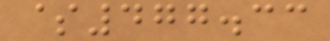$477.33
